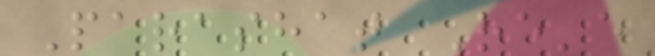Parashat Re'e
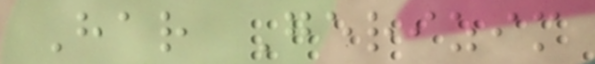Har Gerizim
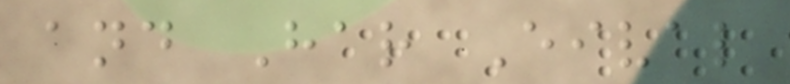and Har Eival
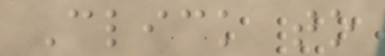Click to
